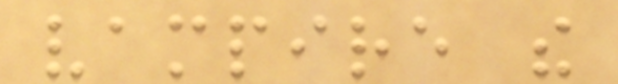vampire the
